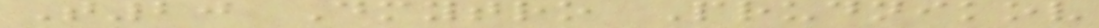T20 Dmytro Prudnikov
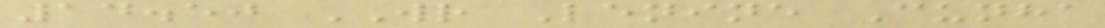14.50 WR Lenine Cunha
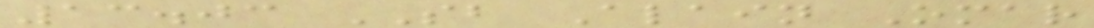13.03 SB Alain Omar
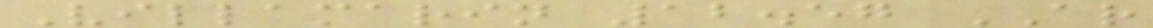Villamarin 12.57 AR
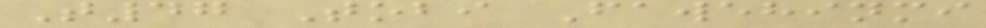T47 Tobi Fawehinmi
